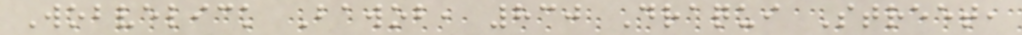Wobvelick Bawob, 830 Draqui Street,
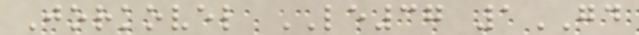Jorkovel LE37 1GD
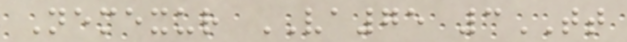Nemexur VA75 3TT
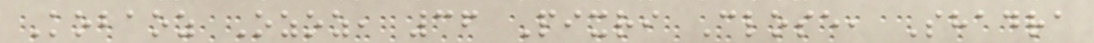Kobaoz Ozoz, 36 Pixri Close, Shadra
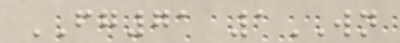FG71 1WN
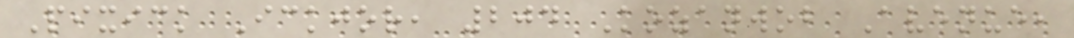Pixick Ickjor, 204 Kozanwob Avenue,
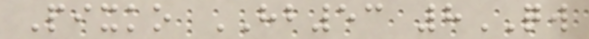Pixko HB53 8QW
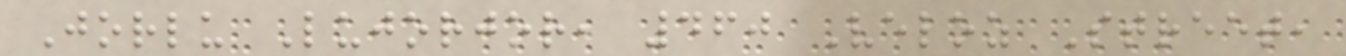Jorlu Lujorjor, 460 Veloz Street,
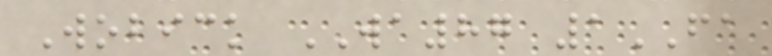Wobick WA87 1FA
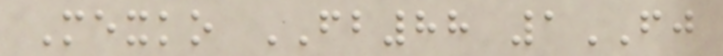Mexko FB88 1FJ
